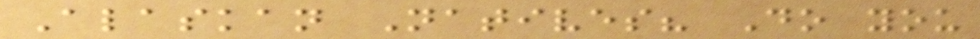Alaskan Natives? Do you
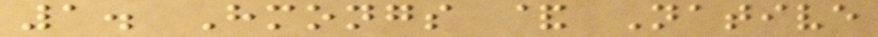1. Hmongs & Native
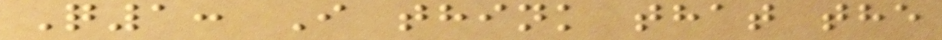Q1: I think that the
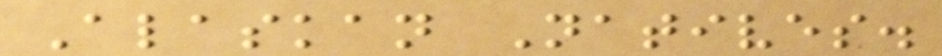Alaskan Natives.
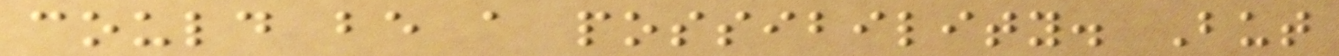could be a possibility. But
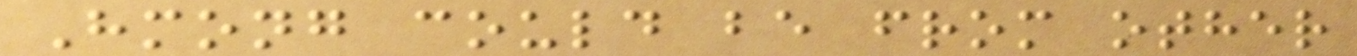Hmong could be from other
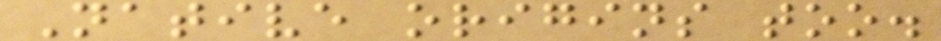Native origins too.
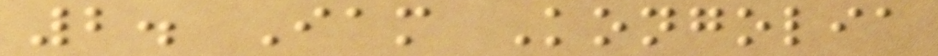2. Iam Kongolia
